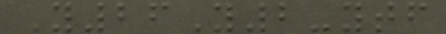Y26Y2-ytf
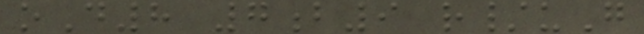oD8 7b9 r/uG
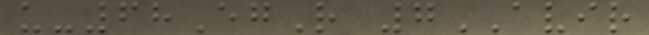u-68EgR 7AVIR
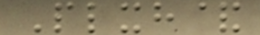Plxh&
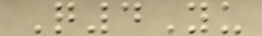Q4Yu
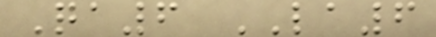Qa6 LA6
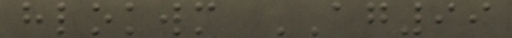hlokwm AG99
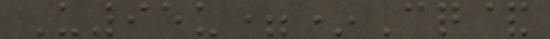U95u=*Cq&
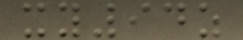xy94z
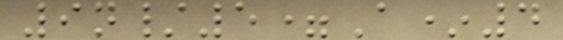9n/5=A*4
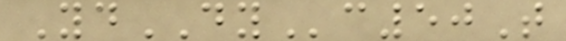YdDYc50T
